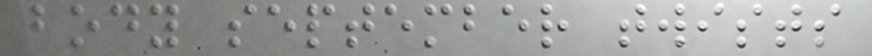body september twists
